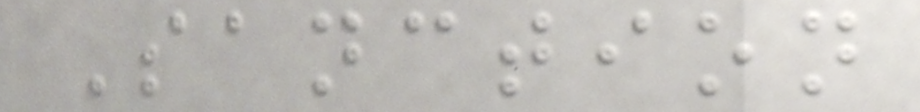Sanction
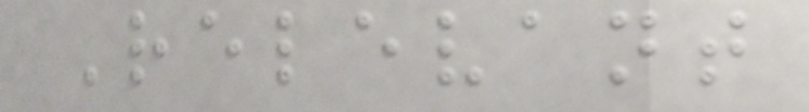Relevant
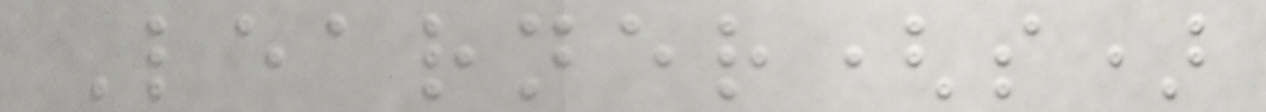Learner(s)
